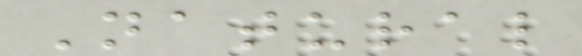Natural
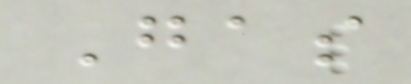Gas
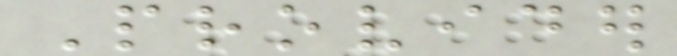Provider
